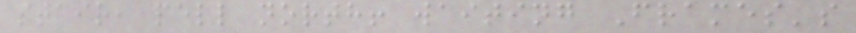stair, pell north! waiting Frames's
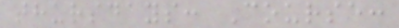thursdays: Course:
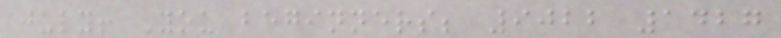july! You beginners; 9022 1427
